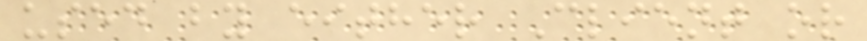used by either Client or
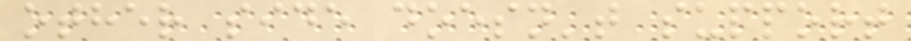other side doesn't support
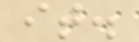it.
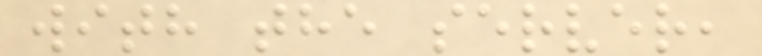with the server,
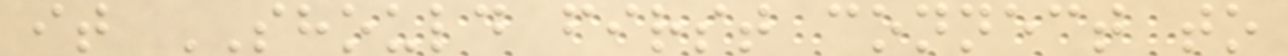it SHOULD first connect to
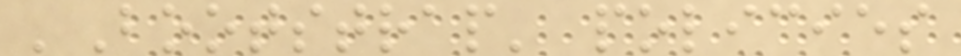'Bootstrap' policies
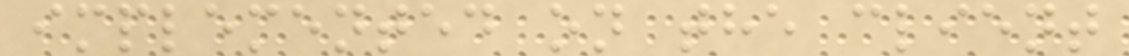implemented on the client
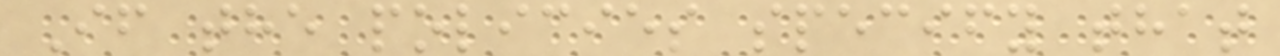If the policies specify that
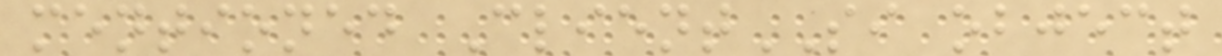mentioned ClientSI object
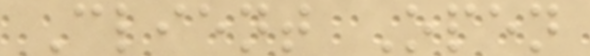Client Open
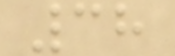38
